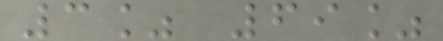3% 69%
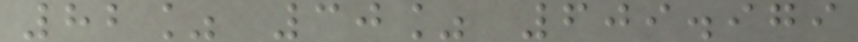82% 30% 609.979
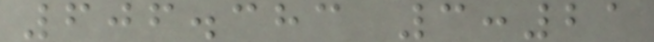606.383 3:21
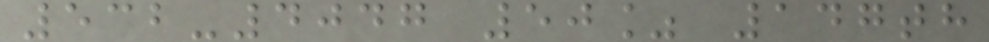532-4047 50% 147th
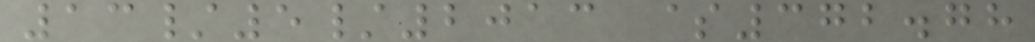13/5/2013 $372.78
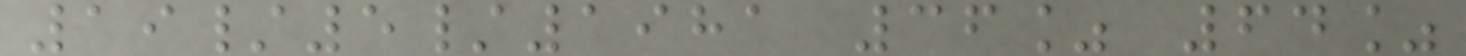19/5/1981 36% 64%
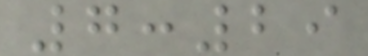7:29
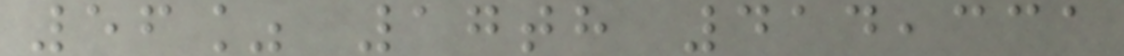56% 17th 414,331
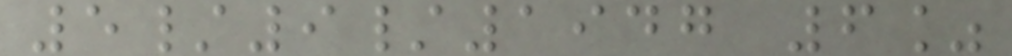5/9/1947 6%
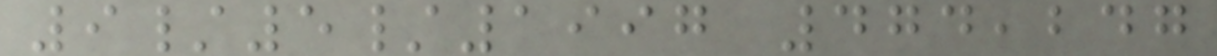9/5/1997 474,247
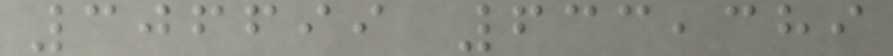306699 633,389
